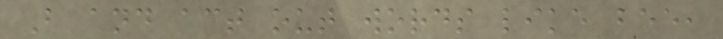B and act out words like bee,
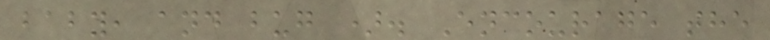baby, and bug ). Encourage the
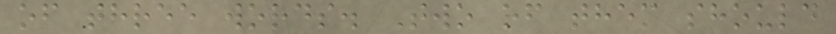of three words. Two of them should
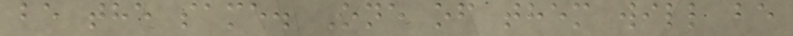be the same. One of them will be
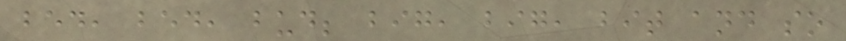bed, bed, bud; big, big, bit and so
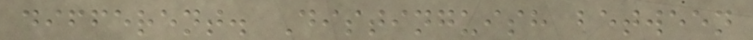different. Distinguish between
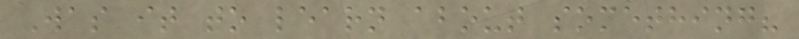Was it to learn about something?
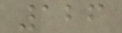126
